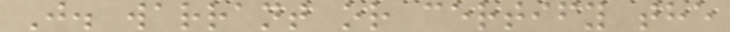J. warrant or certify the
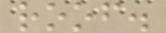roof.
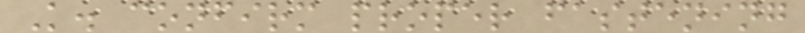K. confirm proper fastening
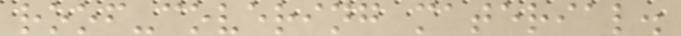roof-covering material.
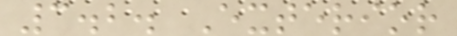3.2. Exterior
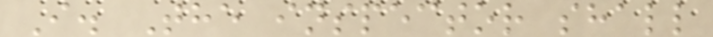I. The inspector shall
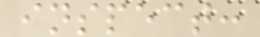inspect:
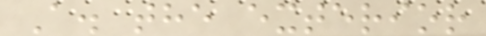A. the exterior
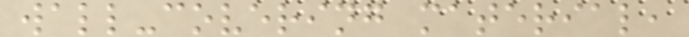wall-covering material,
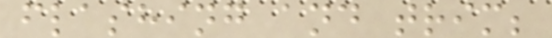flashing and trim;
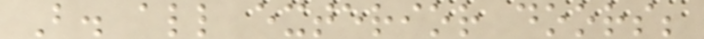B. all exterior doors;
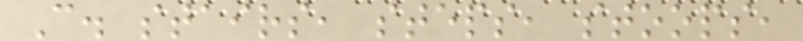C. stairs, steps, stoops,
